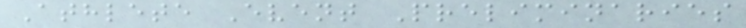Athlete Event Preliminaries
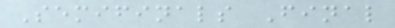Semifinals Final
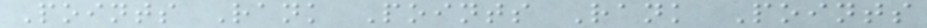Points Rank Points Rank Points
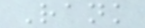Rank
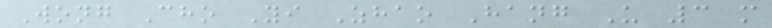Wong Cho Yi Zhao Hang U 3 m
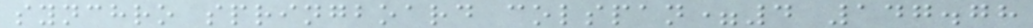synchro springboard colspan=4 147.78
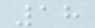18
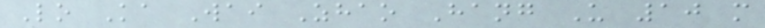Lo Ka Wai Zhao Hang U 10 m
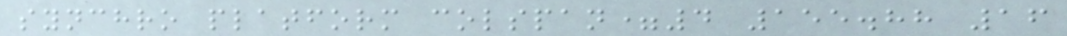synchro platform colspan=4 155.88 16
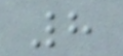8
